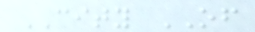CITY OF
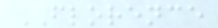FLORENCE
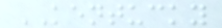KENTUCKY
